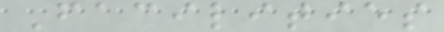Facilities
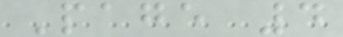Page 4
